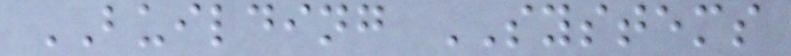BUILDING SYSTEMS
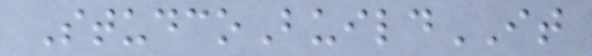StudcoBuildIT
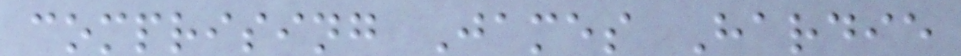comprising James Hardie
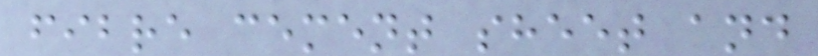fibre cement sheet and
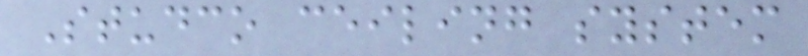Studco ceiling system
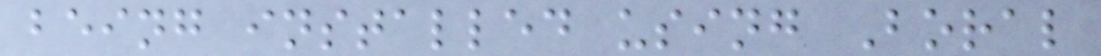being installed using Boral
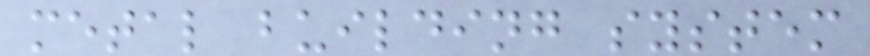metal building system
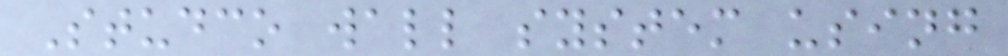Studco wall system using
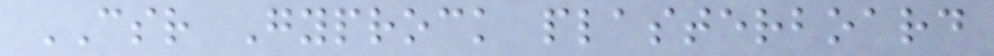CSR Gyprock plasterboard
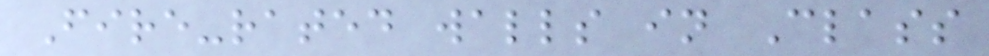Fire-rated walls in Class
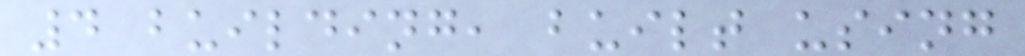4 building, built using
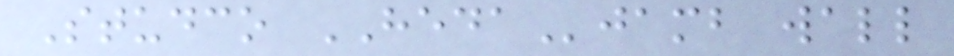Studco HEDAjamb wall
